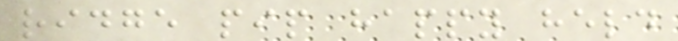ridge pip happy held
